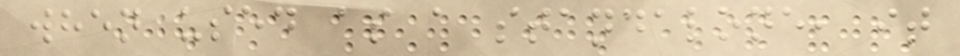when used as a standalone, it
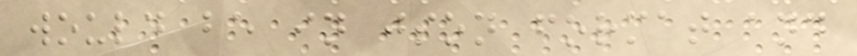would be in json format and
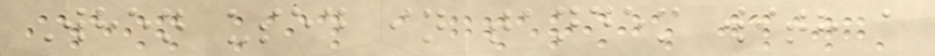When used in tandem with a
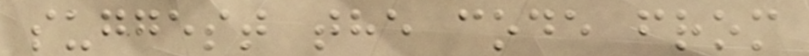suggest the code from
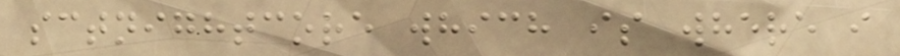sctnightcore which is where i
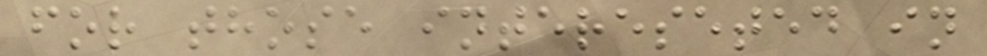for those intereseted in
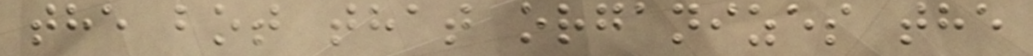the bot that organizes the
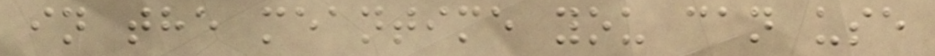in the meantime you can use
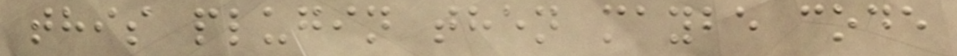this plugin then maybe code
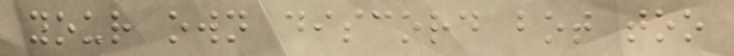your own discord bot too
